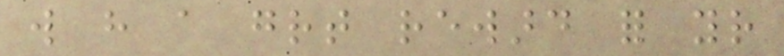will have a great reward for your
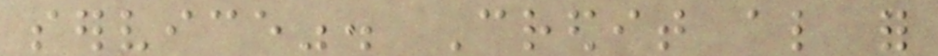service". Credit also for
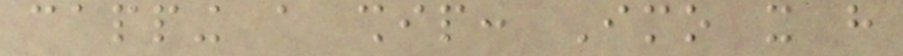capping a ship: Imo it have
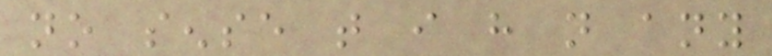no sense that i have not any
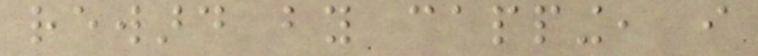reward by capping, i
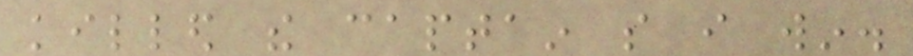killed the captain so i win.
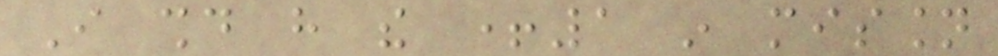I should have the +1 in mission
